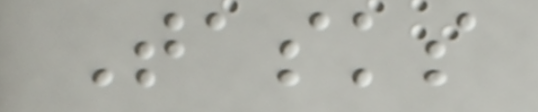Tasks
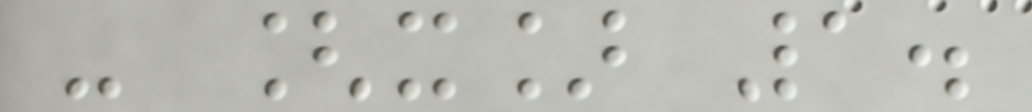- [x] 1.
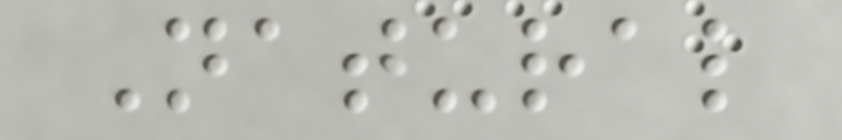Natural
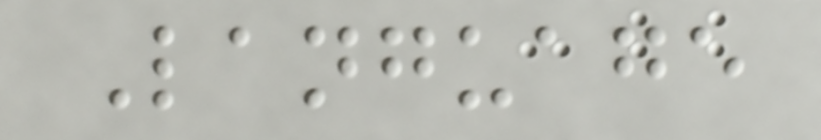Language
